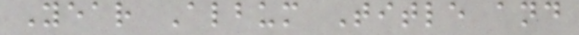Year Album Title and
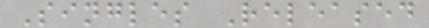Singles Released
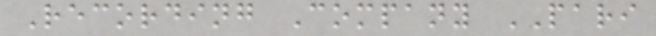Recording Company PARI
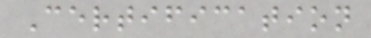Certification
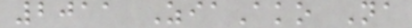2011 ZiaAko Na
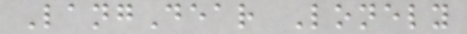LangDear Lonely
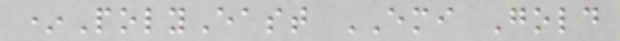*PolyEast EMI Gold
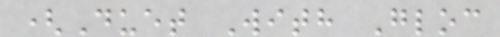(Duet With Gloc
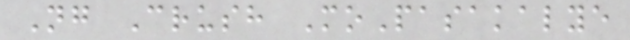Ng Crush MoPasakalye
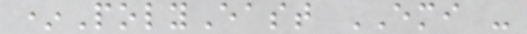*PolyEast EMI -
